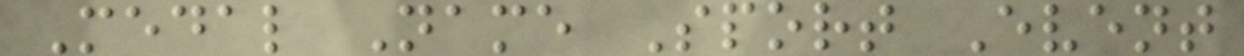Medal Name Sport Event
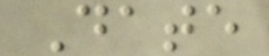Date
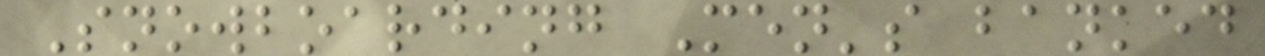Snowboarding Men's banked
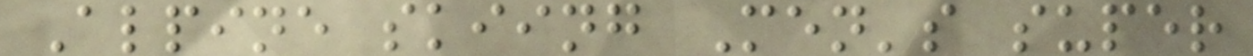Alpine skiing Men's super
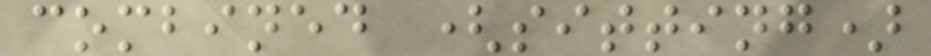combined (sitting)
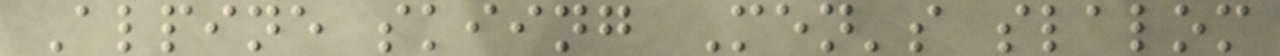Alpine skiing Men's slalom
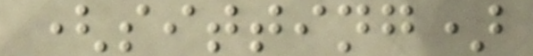(sitting)
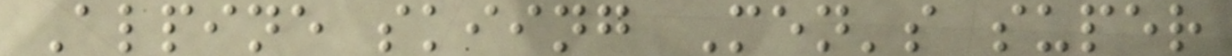Alpine skiing Men's super
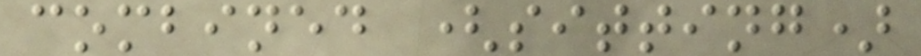combined (sitting)
